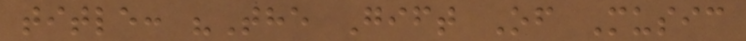title: "The Gift Of Music
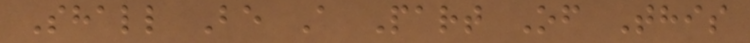Shall Be A Part Of This
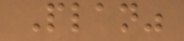Plan"
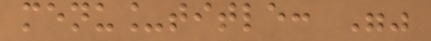menu_title: ""
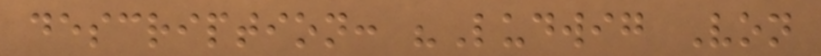description: "Ludwig Von
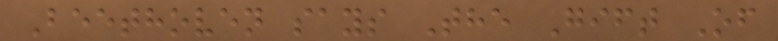Beethoven says The Gift Of
